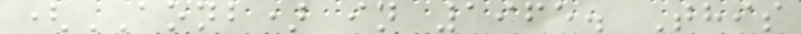(AONB) in 1965. This
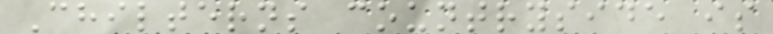Chilterns countryside is
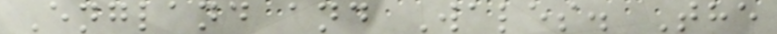England and Wales. The
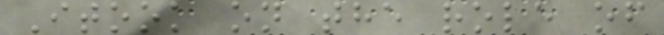Itook on the role of
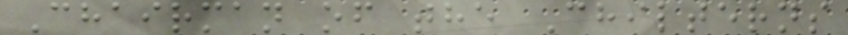Chairman of the Chilterns
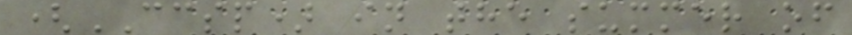(CCSP) in the summer of
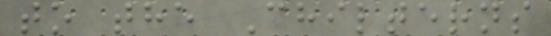to the Chilterns
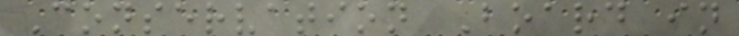Conservation Board in
